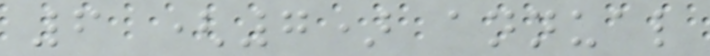6 (7) annual
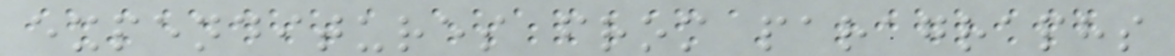expenditures from paragraphs
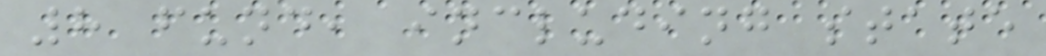8 fund, including state
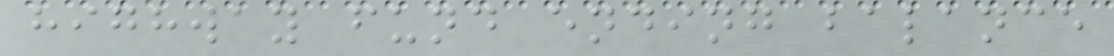highway fund ending balance
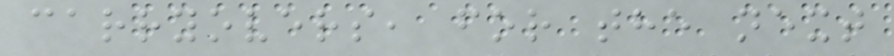carryovers, for the next
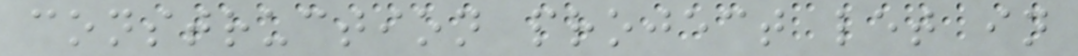construction project let in
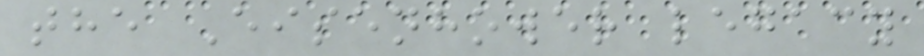the Eisenhower legacy
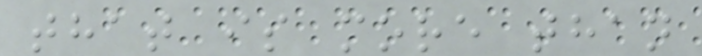that is more than
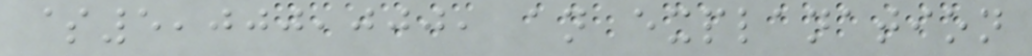$5,000,000, an explanation
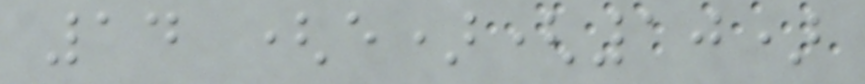14 (e)(10)
